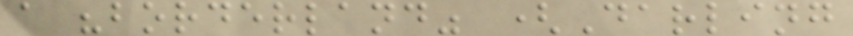a "borderland" (Darling
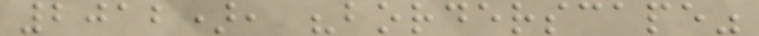2012), "borderscape"
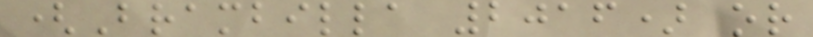(Brambilla 2016) or
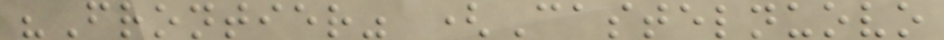"Frontier" (Castelnuovo
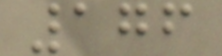176
